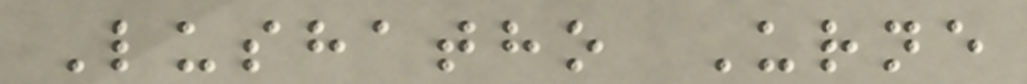Lushatho Urne
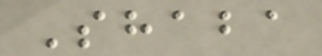Shaba
